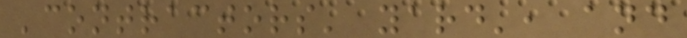'contractors' yard', and
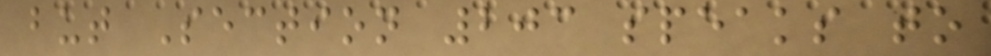but Section 203 speaks to
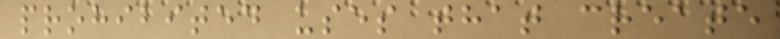prohibited uses that create
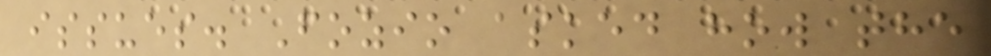issues. Fozio asked how the
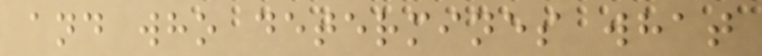and who determines what
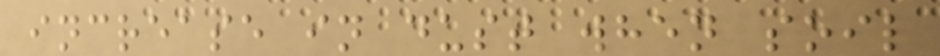increase in dust when soil
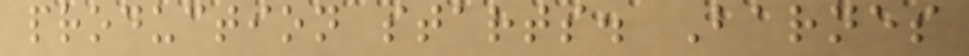production starts. Barnes
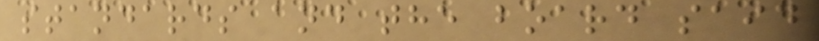standards and the board said
